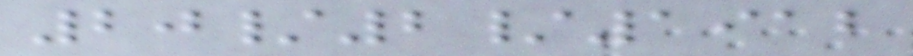20/2/1912
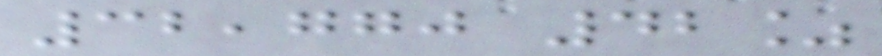32,770 42%
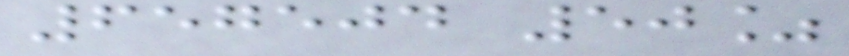657504 50%
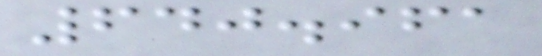640.961
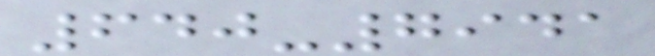640-7941
